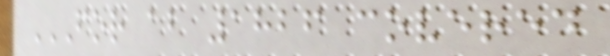FOR AB 1826 COVERED
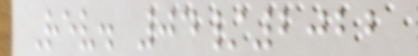Rev. 04/2022
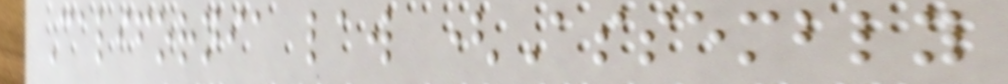California law (Assembly
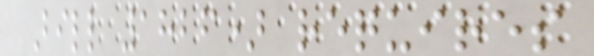Bill 1826) requires
